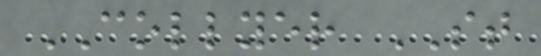COLLYER ST
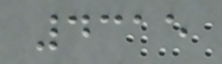4315
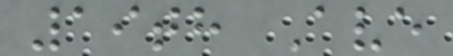19th Ave
